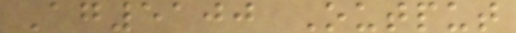Ag5100 Output
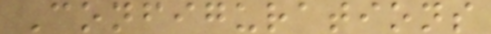Configurations
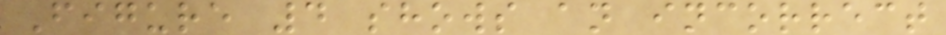Figure 4 shows an incorrect
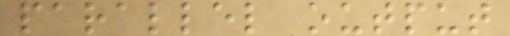parallel output
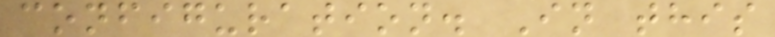configuration. In this
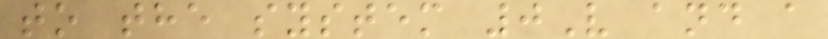to the system 0V and a
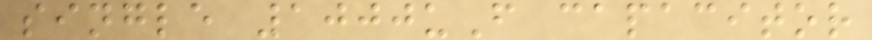single 1000uF capacitor
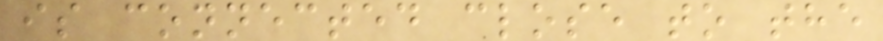is connected close to the
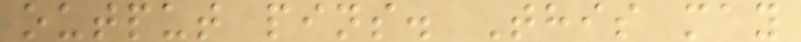output pins. This may
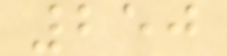250
